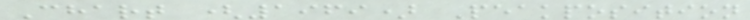Chart (1969) Peakposition
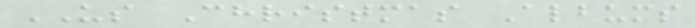US Christmas Albums
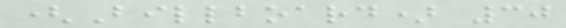(Billboard) 30
